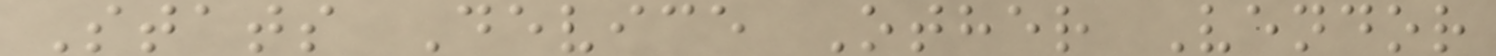Stats Device Other Vendor
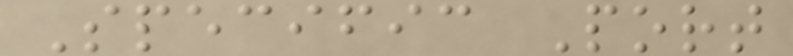Specific Port
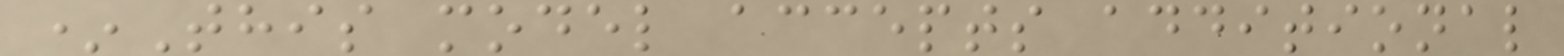*This model accepts additional
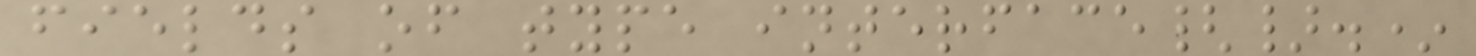fields of type interface{}.*
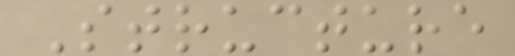Structure
